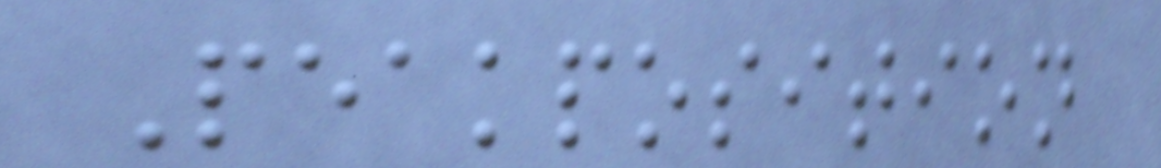Peakposition
